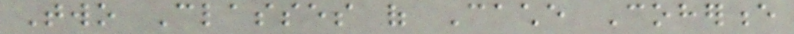Two Classes of Cache Coherence
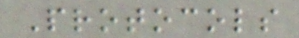Protocols
